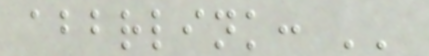abbrlink: ''
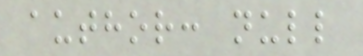author: null
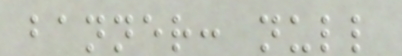banner: null
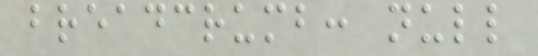breadcrumb: null
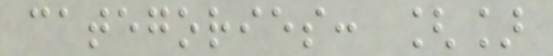categories: []
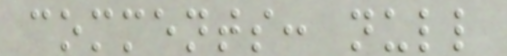comments: null
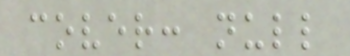cover: null
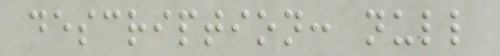description: null
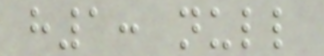h1: null
